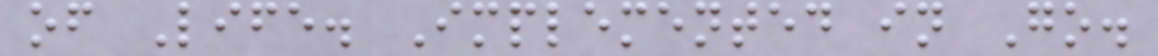of Life. Implemented in Go.
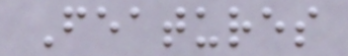Features
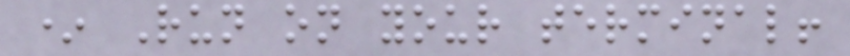* Run on your terminal!
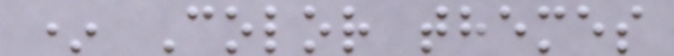* Color themes
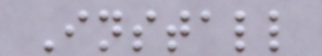Install
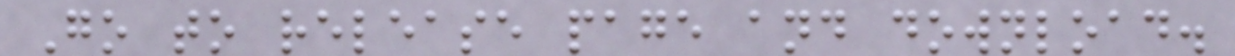Go to release page and download.
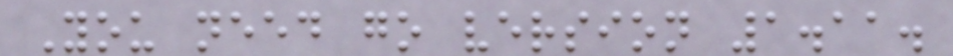You need go version 1.11.
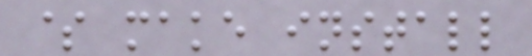$ make install
